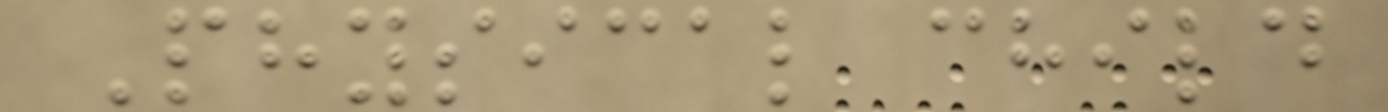Physical child
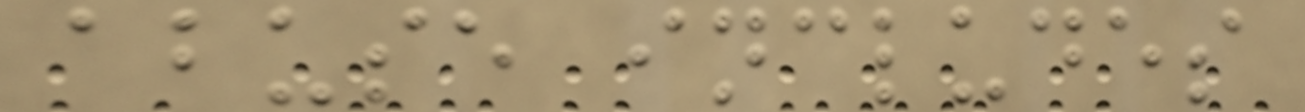abuse includes
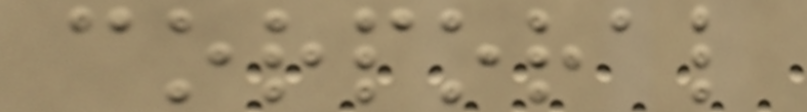corporal
